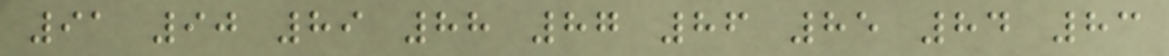91 90 89 88 87 86 85 84 83
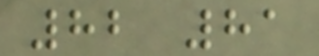82 81
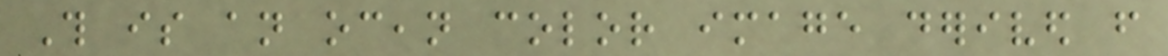This is an ocean color image derived from
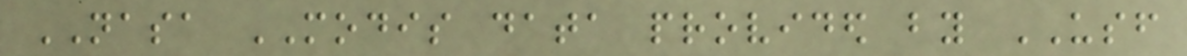NASA MODIS data provided by USF
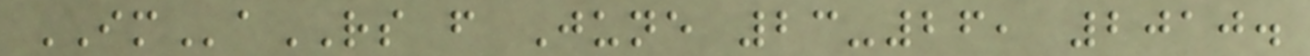IMaRS from June 23-26, 2010.
